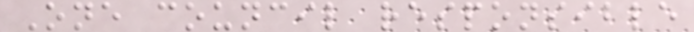One council responsible
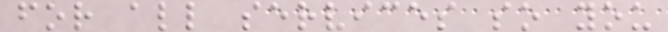for all services so you
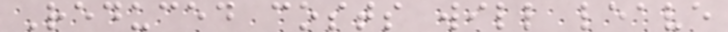Reduced costs will leave
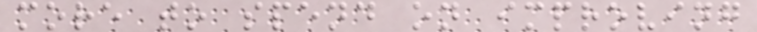more to spend on improving
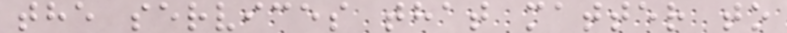the services that matter to
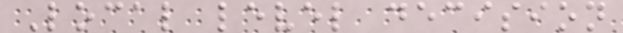Local level decision
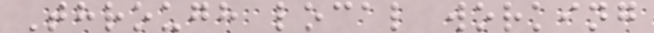Through local working
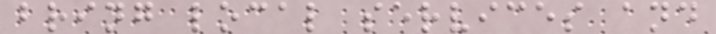bring local services and
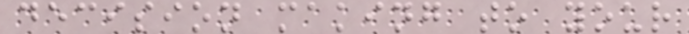decision making to your
